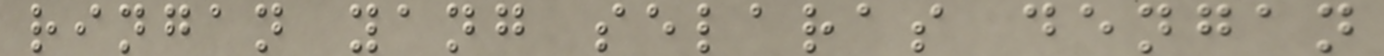ringan yang selaras dengan
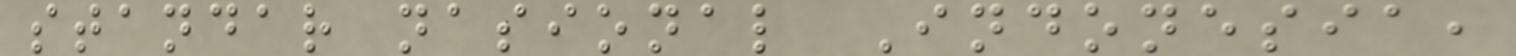standar nasional Indonesia,
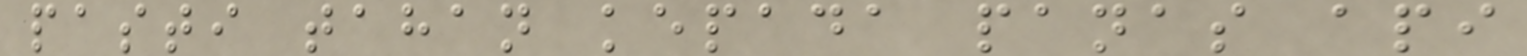pasti tahan kepada panas api
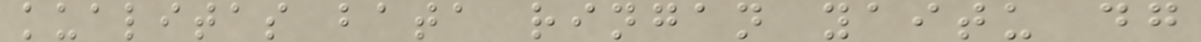kualitas bata ringan yaitu dg
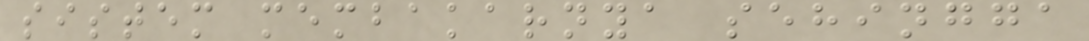sistem membakarnya sehingga
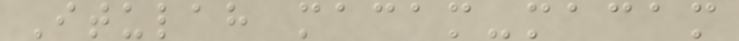Itulah macam-macam
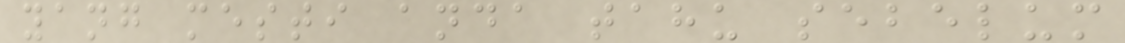yang mesti anda tahu sebelum
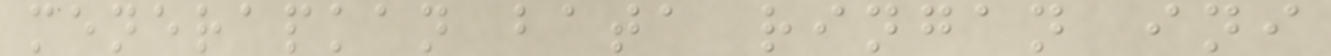menerapkan bata ringan ini
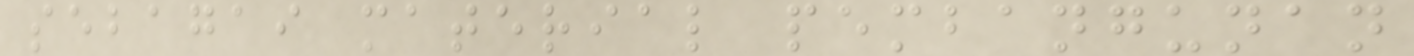sebagai material pembangunan
